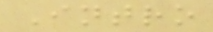Intro
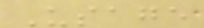Usage
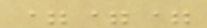===
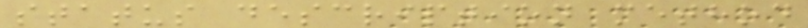status description method
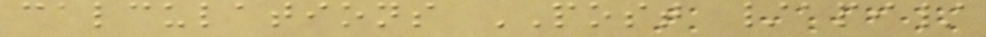calculations POST /api/
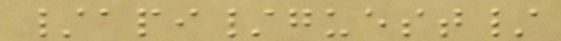/api/guest/
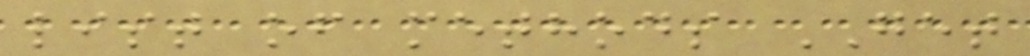list of methods GET
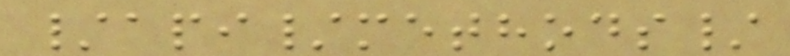/api/methods/
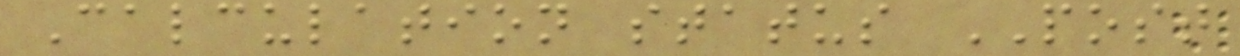Calculation status POST
